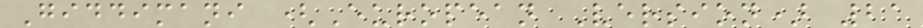Giddimani (European Version) 21
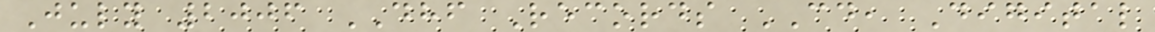July 2006 DHF Records CD, Digital
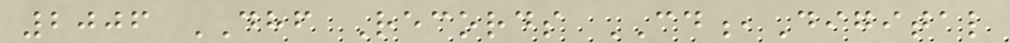2006 DHF Records CD,Digital
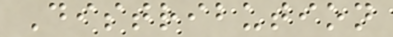Distribution
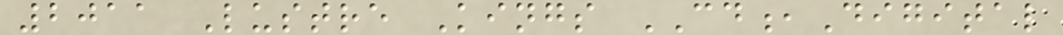2011 Lustre Kings CD,Digital
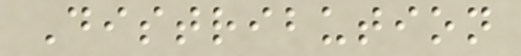Distribution
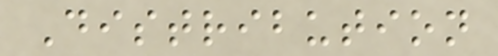Distribution
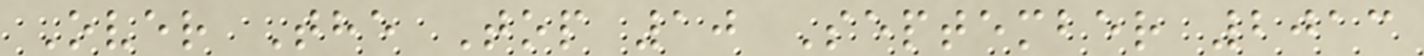Over The Top 10 September 2013
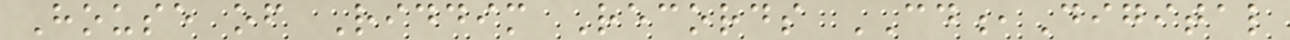House of Riddim Records CD,Digital
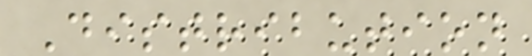Distribution
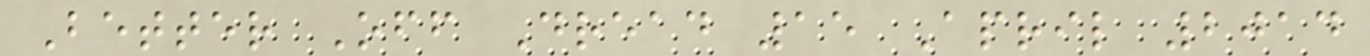Better Off Dread 15 April 2014
